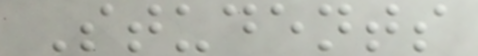Students
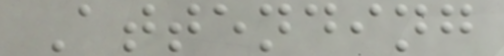Attending
